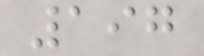197
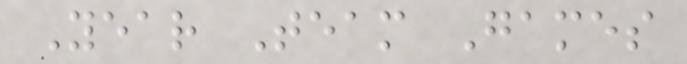Year Team Games
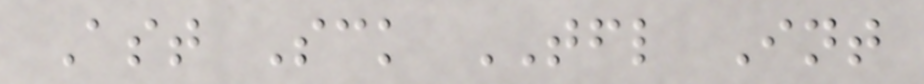Ast Sck TFL Int
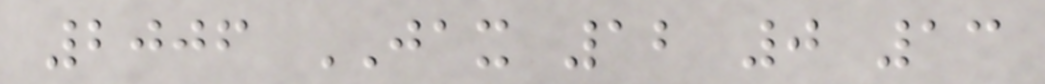2006 JAX 12 0 13
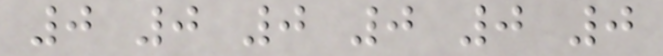0 0 0 0 0 0
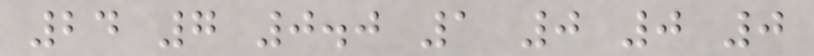24 7 0.0 1 0 0 0
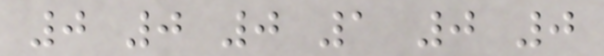0 0 0 1 0 0
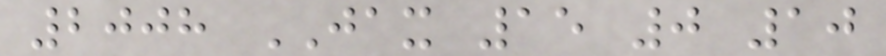2008 JAX 15 0 10
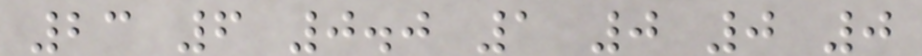23 6 0.0 1 0 0 0
